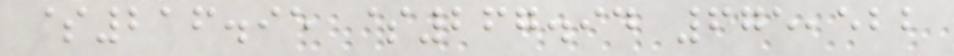$216.95 $267.94 675,522
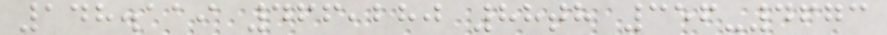148.119 466,280 88th 356-4673
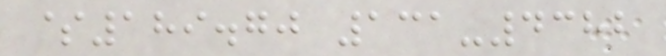$189.70 131-4382
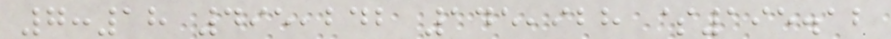7:18 495,242 145,928 $195.12
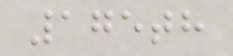175th
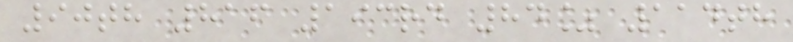90th 816 193rd 84% 114th
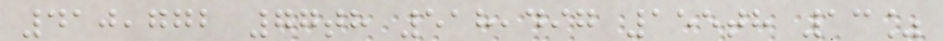410,772 77th 518,497 155th 13%
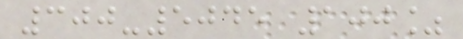300-5045 100%
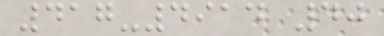417-4914 40
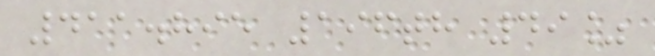411.895 196th 49%
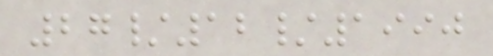27/12/1990
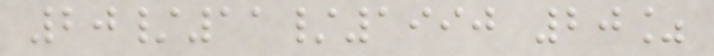20/11/1990 20%
